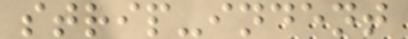strip-indent
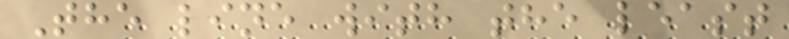The line with the least
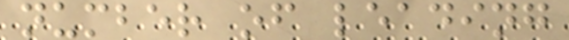number of leading
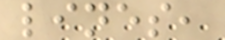lines,
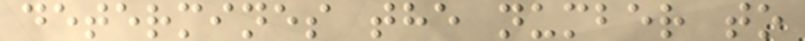determines the number to
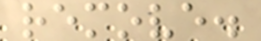remove.
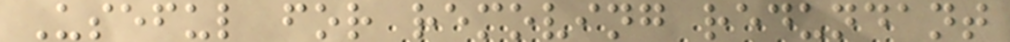Useful for removing redundant
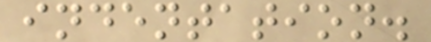indentation.
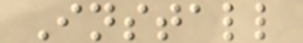Install
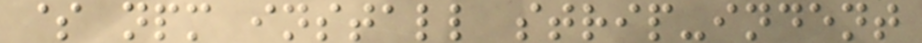$ npm install strip-indent
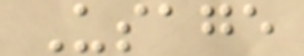Usage
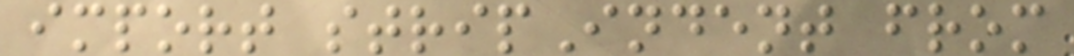import stripIndent from
